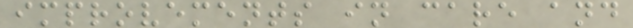improvements in care and
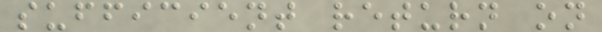sufficient return on
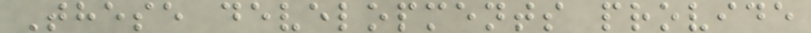These developments provide
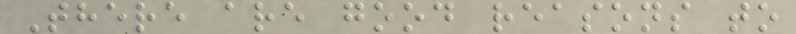There are good reasons to
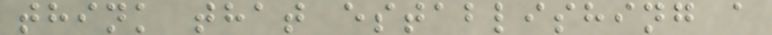think that establishing a
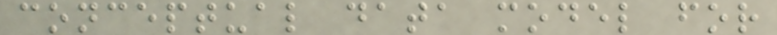conceptual data model for
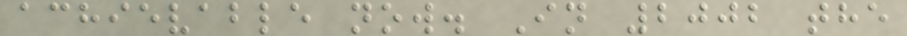achievable now. In 2002 the
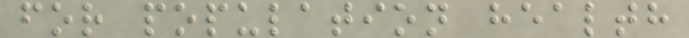for population health
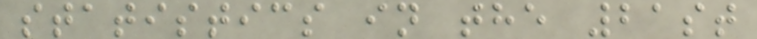statistics in the 21st
